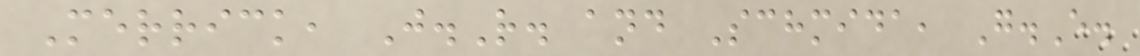Merrick, J.R. and Schmida, G.E.
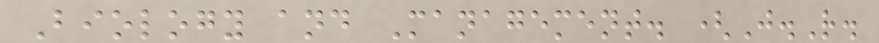Biology and Management. (J.R.
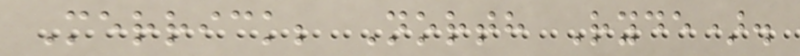Merrick; North Ryde).
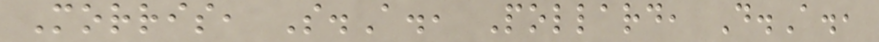Morris, S.A., Pollard, D.A.,
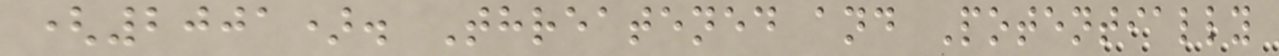(2001). Threatened and Potentially
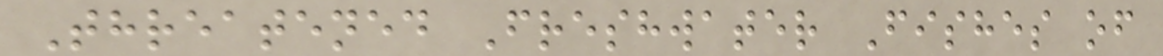Threatened Freshwater Fishes of
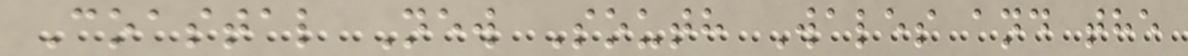Coastal New South Wales and the
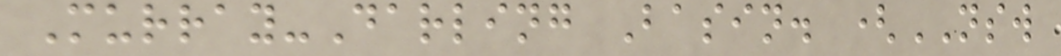Murray-Darling Basin. (NSW
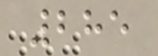285
